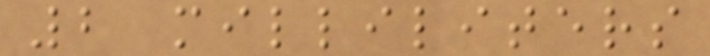2 milliliters
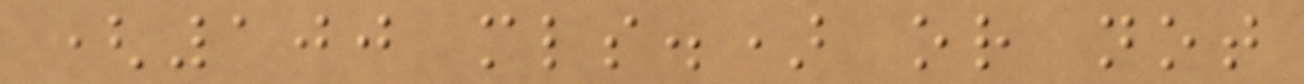(100 mls.) or not
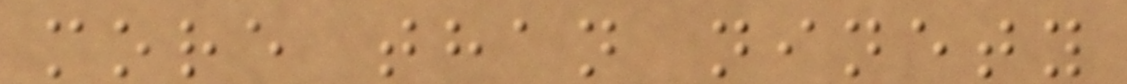more than ninety
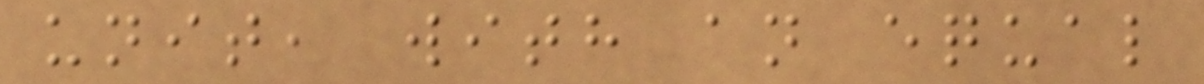unit, with an equal
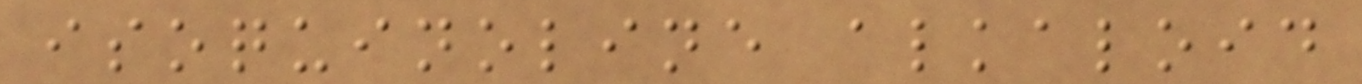isoquinoline alkaloid
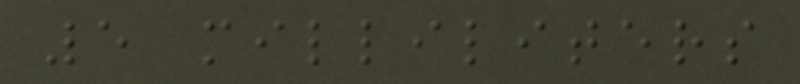5 milliliters
